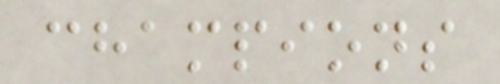champions
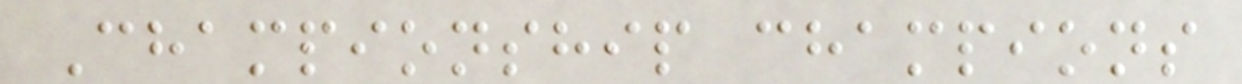Championship champions
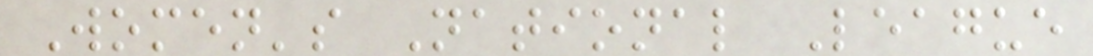Women's National League
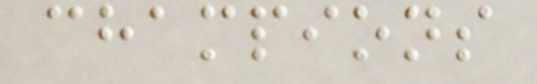champions
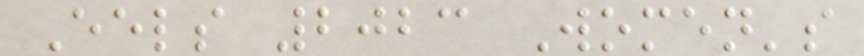Eels 2023 Women's
